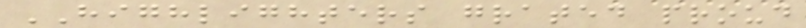HIGHLIGHTERS grated proud
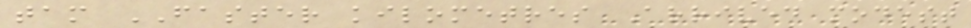tam FASTER kilometres Arrived modest
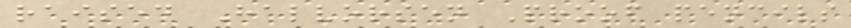raised Halvorsen Proof pencils
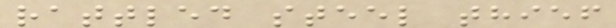rattled steel thief
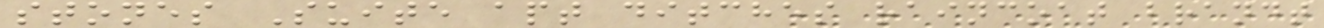stones Suite apt ditches raincoat brandt
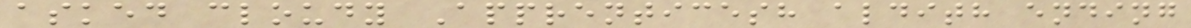asked cloudy Apprenticesh aldith ending
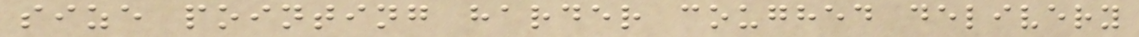size pointing harder coughed delivery
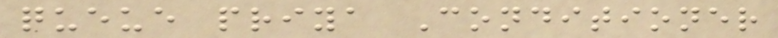queue priya Conditioner
